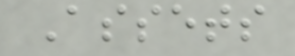Assets
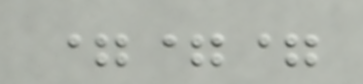===
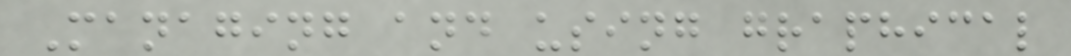Managing and using graphical
